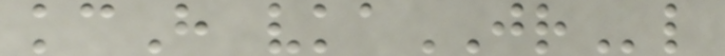kcH vkaJRl
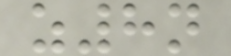z8n
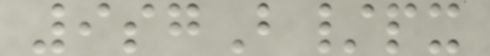9sgB/px
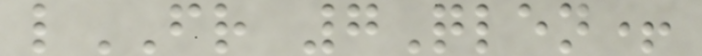lFR 7Qlen+
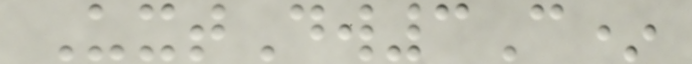UxtDw3C*
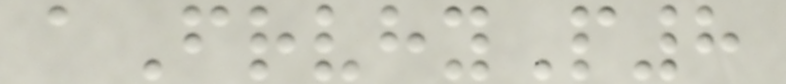aFrvhyP8
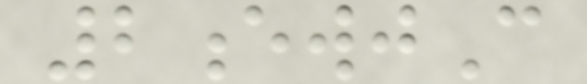2ewjC
